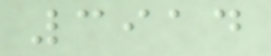3914
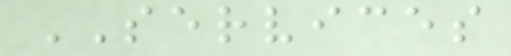SERVICES
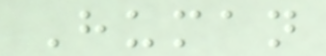Human
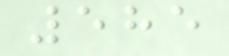585
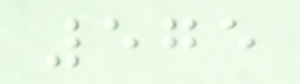575
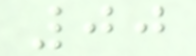00
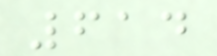614
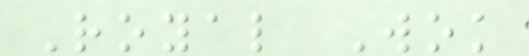Royal Wok
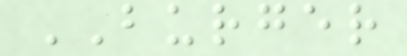BURGER
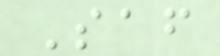Saf
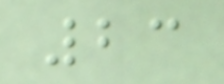23
